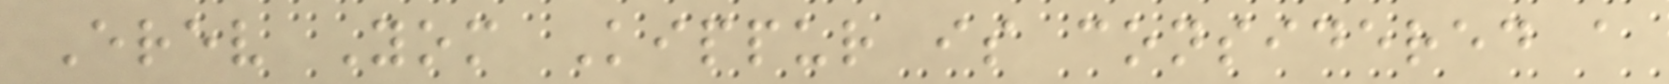Erev Yom Kippur is considered a
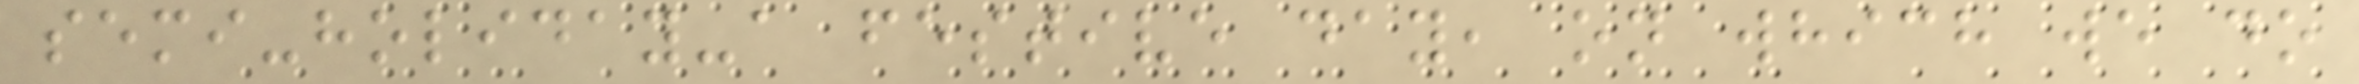semi-holiday-a festive day, on which we do
